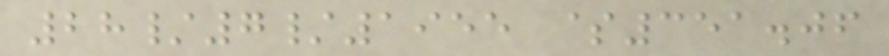28/7/1955 $351.06
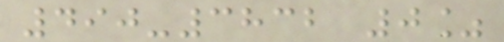490-3832 0%
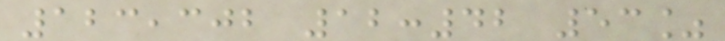123,302 12:42 53%
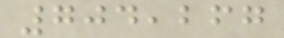704,267
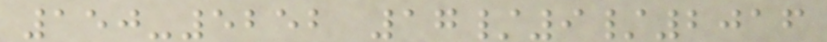150-5252 17/9/2016
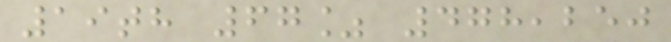19th 67% 478,250
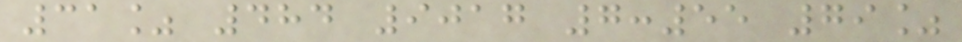31% 484 9017 7:55 79%
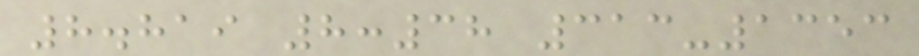8.819 8:38 313-1353
